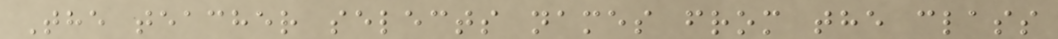The teacher selects names from the class
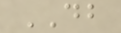DB
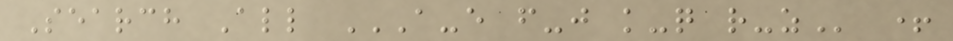Search All A-E F-J K-Q R-Z +
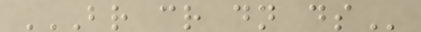BR CR DN DS
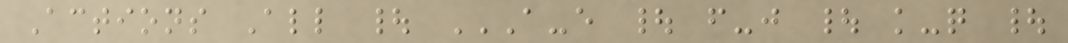Actions All | A-E | F-J | K-Q |
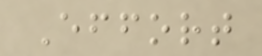Effort
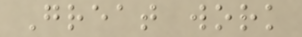Great work
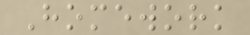Homework
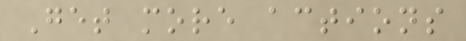Get more actions
